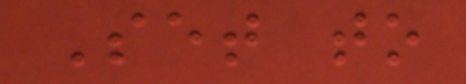Set to
